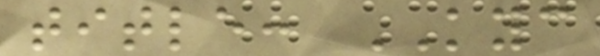title: KYC
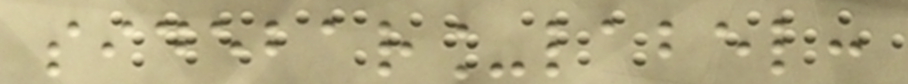sidebar_label:
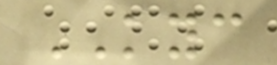KYC
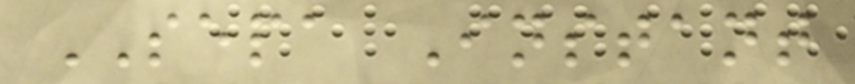SEPA Instant
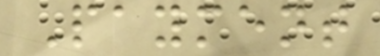Payment
